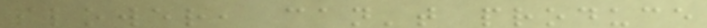slower, can't produce
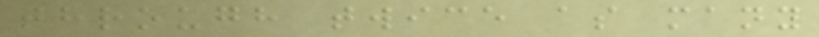through twice as many
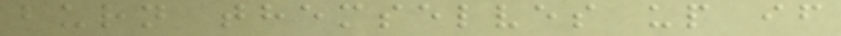burn themselves up if
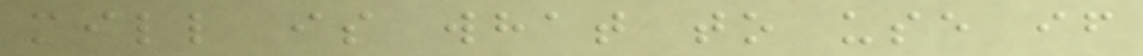mill is what to use if
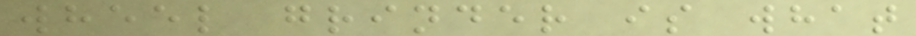wheel grinder is what
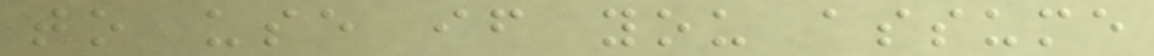to use if you assume
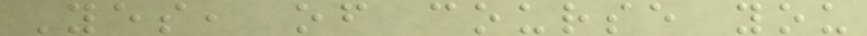Yes, of course you
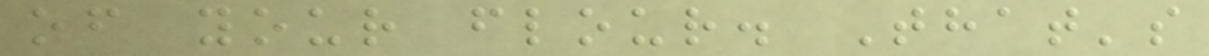of your flour. That's
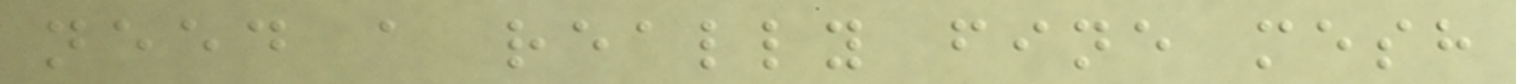need a really fine mesh
